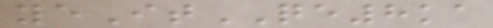yeItQE8ka
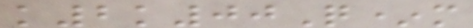k2k00Q*m
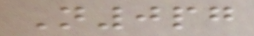N0pg
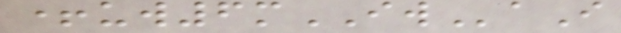+uw6mIWaI
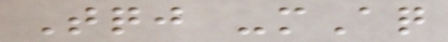Tqj -mAq
